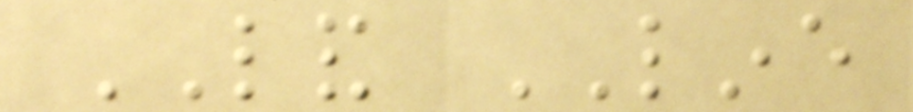LAND LINE
